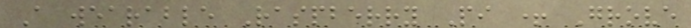A wearable Raspberry Pi + Grove
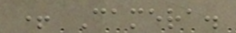+ Camera.
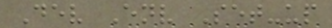Dev Env Set-up
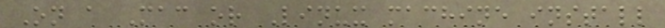On a Mac or Linux machine install
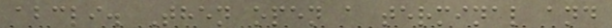abcli. Then open a terminal and
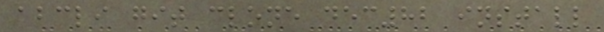abcli git clone dec82 install
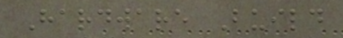Hardware Build
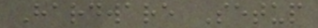Hardware Setup
